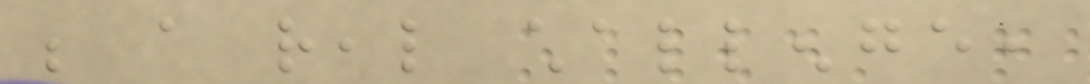be a real challenge,
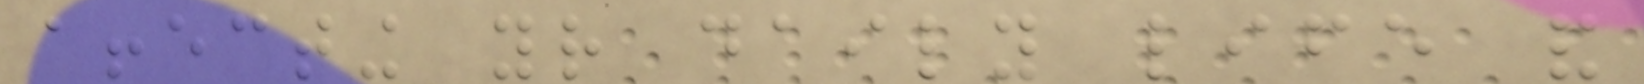affecting your daily life and
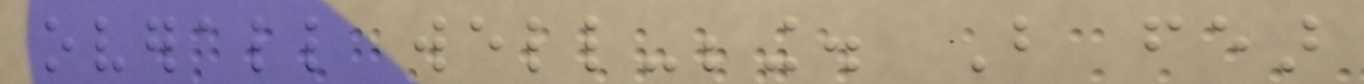overall well-being. But fear
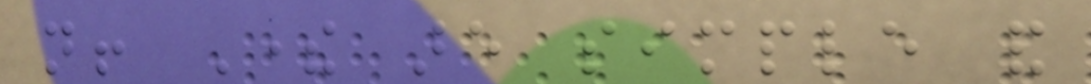not! There are simple and
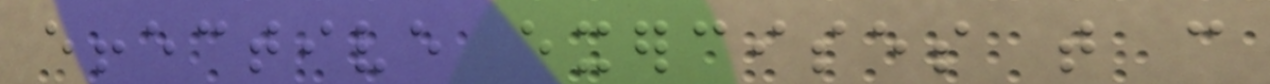effective exercises that can
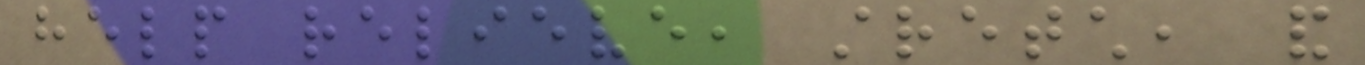help relieve, stretch, and
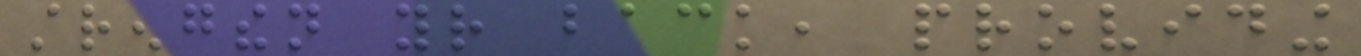strengthen your back, providing
